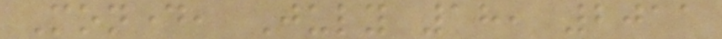Monday, July 18, 2011
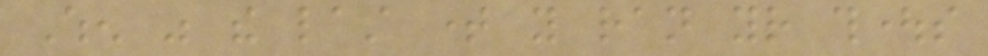When was the last time you ran your thoughts
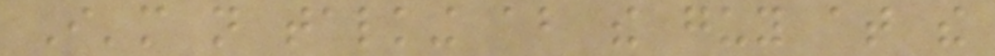I'm not talking about the guy at the
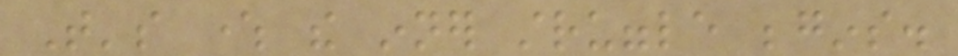That's where the inner struggle begins.
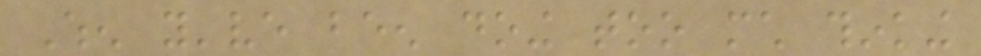When you've been doing too much thinking
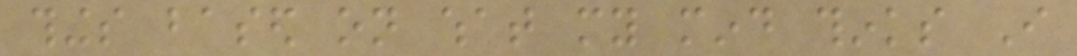things based on what my mind thinks I
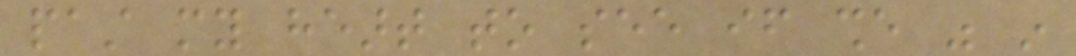past my heart to see if she was in
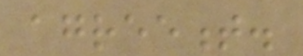agreement.
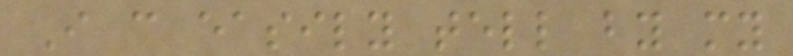I can easily tell by my
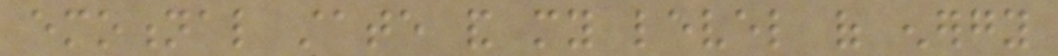emotional state and my level of energy
